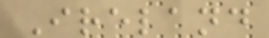Ireland
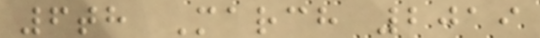6th March 2019
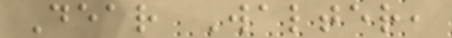Dear Walter,
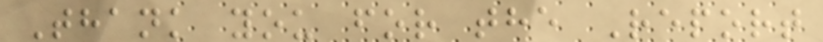Thank you for the Report
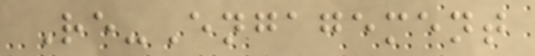Re-Engagement
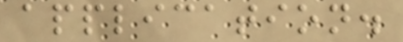application.
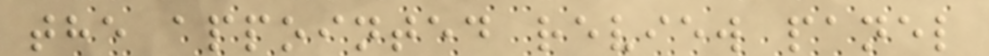the appointed review panel
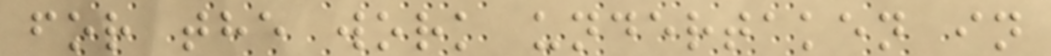for the work undertaken in
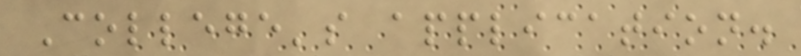College's application.
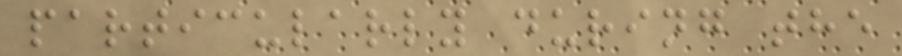particularly during the
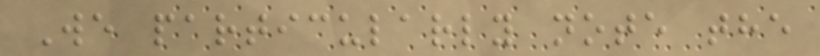We particularly note the
